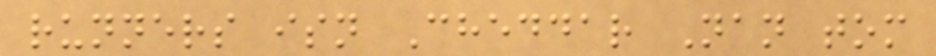runners isn Cheddar Nan tom
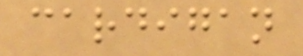cardigan
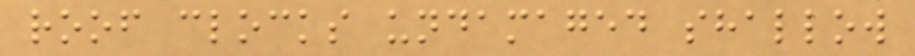roof clocks undamaged shallow
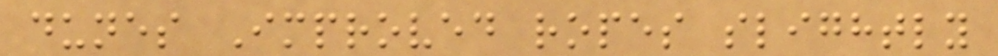dunes Improved ropes slightly
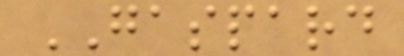GASPARD
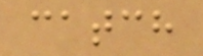catch
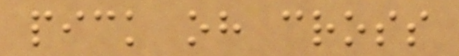pick oh cross
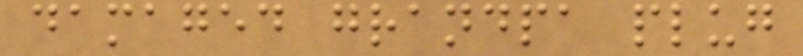damaged grandpa plug
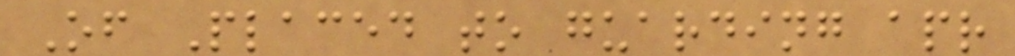Of Placed to guarding apr
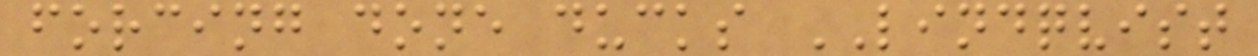forcing done ducks LINDQVIST
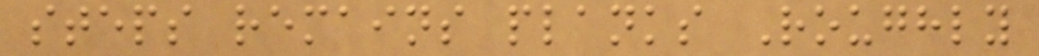steps remains planks Roughly
